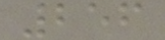256
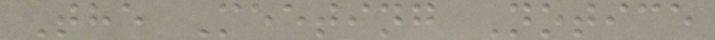The Meeting Notice
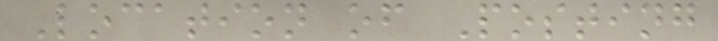Location of Posting
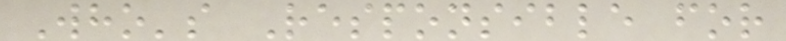Who's Responsible for
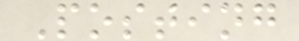Posting
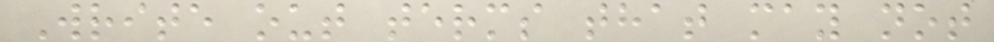Write out terms that may not
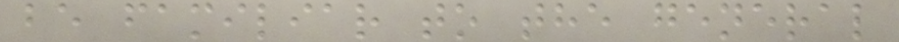be familiar to the general
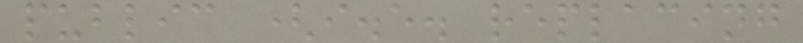public (i.e. replacing
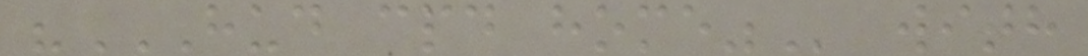"HUD CPD HOME" with
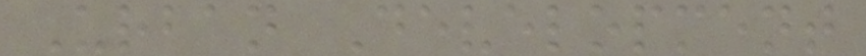Urban Development
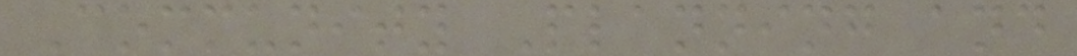Community Planning and
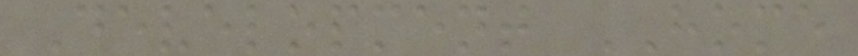Development HOME
